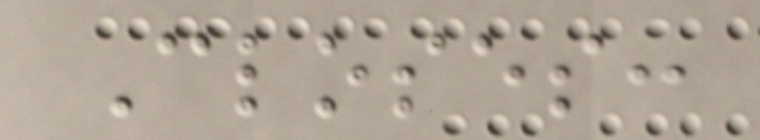Closes:
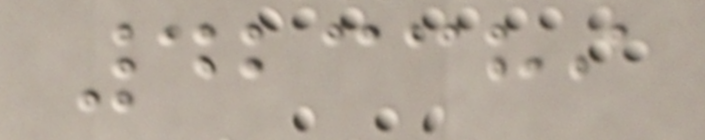423389
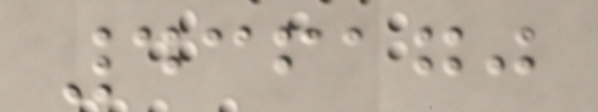436170
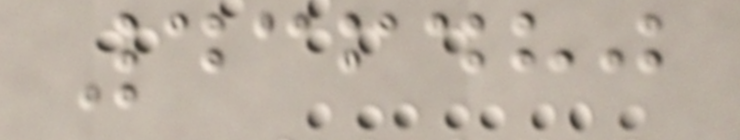436480
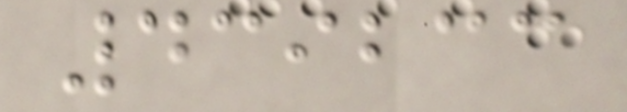439233
